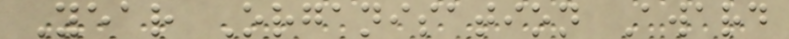Year Organisation Award
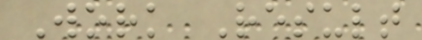Work Result
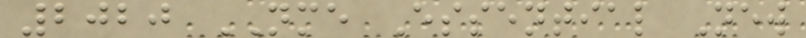2020 NME Essential New
